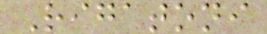Rigatoni
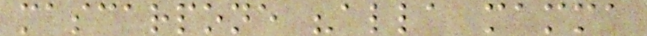mascarpone "alla mamma
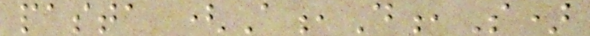pasta (A,D,S)
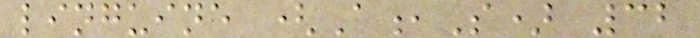linguine (A,S) 32
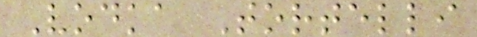Vodka Tortelli
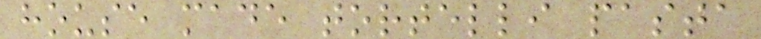house made tortelli pasta
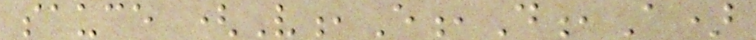sauce (V,E,D,A)
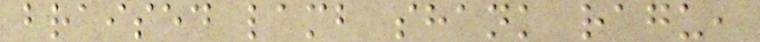braised lamb shank ragu,
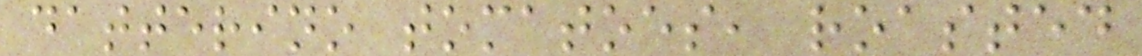datterino tomatoes, roasted
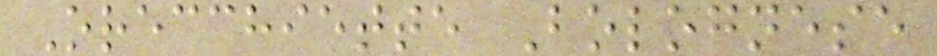Orecchiette Bolognese
